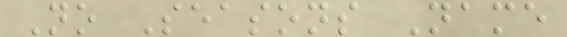No Seasons Name
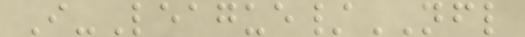I-League/NFL
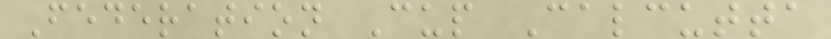Federation Cup Calcutta
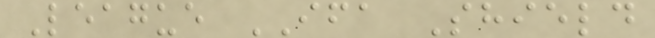League IFA Shield
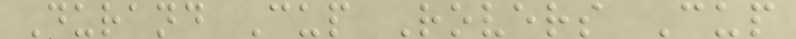Durand Cup Rovers Cup
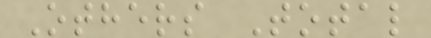Others Total
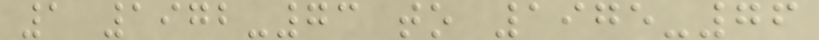1 1972-73 to 1975-76
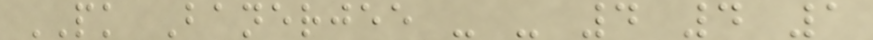PK Banerjee - - 4 4 1
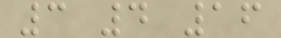3 4 16
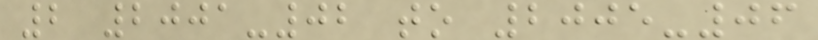2 2001-02 to 2005-06
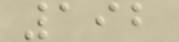192
